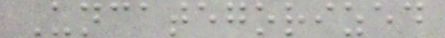Uncategorized
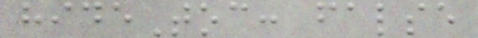hideToc: false
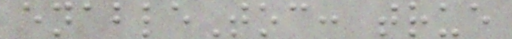enableToc: true
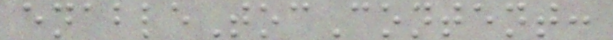enableTocContent:
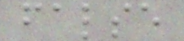false
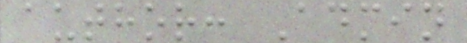author: Admin
